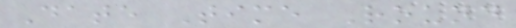Date Time Round
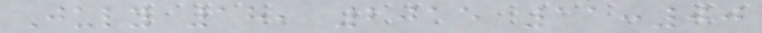July 18, 2015 11:00
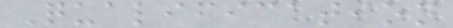Qualification
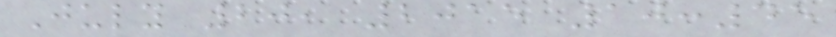July 20, 2015 10:45
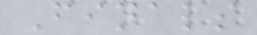Finals
